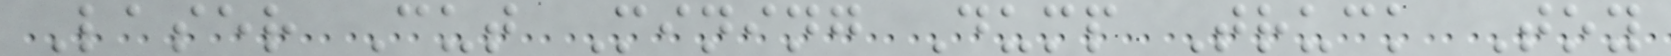Laser Cut Mining Dump Truck Toy
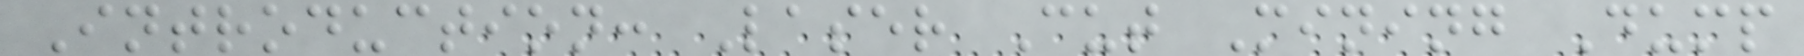Introduction: Laser Cut Mining Dump
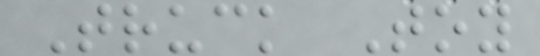Truck Toy
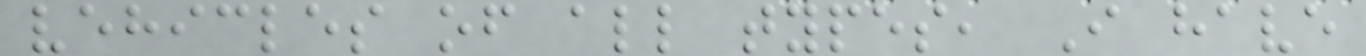vehicles of all types, I have
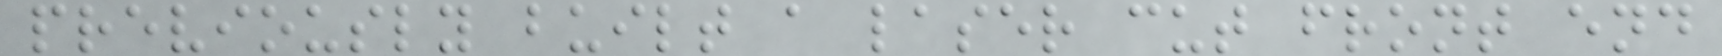previously built a laser cut front end
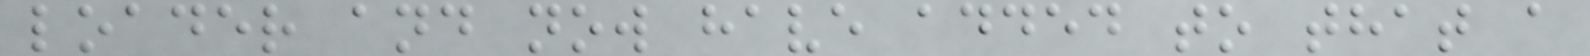loader and now have added to that a
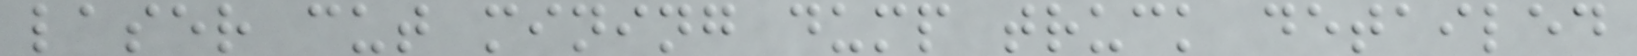laser cut mining dump truck detailed
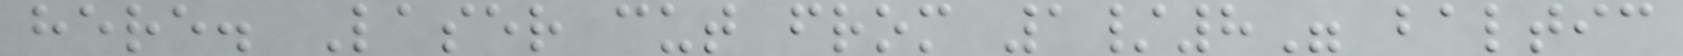here. Laser cut from 1/8" baltic
